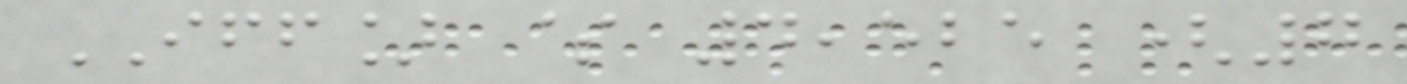IFF] $ 4,525 (7
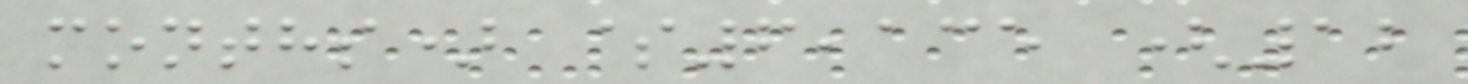months) $6,135 (12
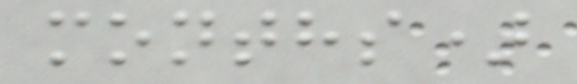months)
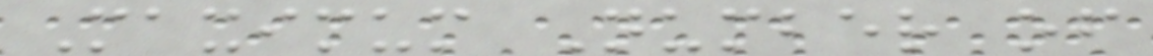Maximum Number of
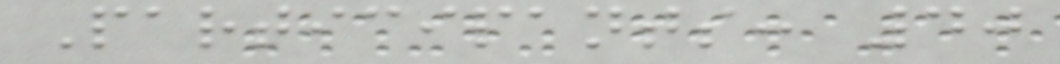Participants: 40
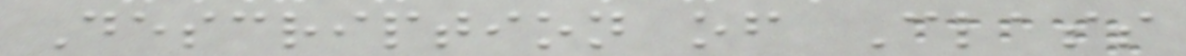Description of Class
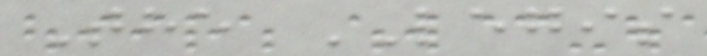The LEGIS
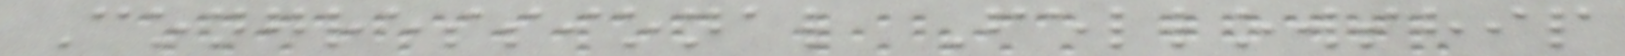Congressional Fellowship
